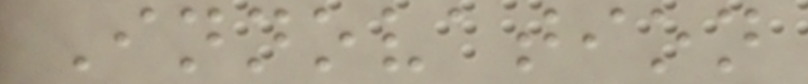Innovation
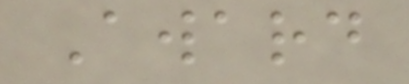Award
